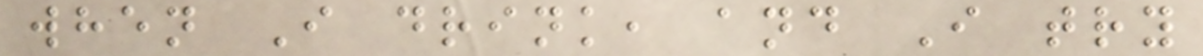when I drink, and I try
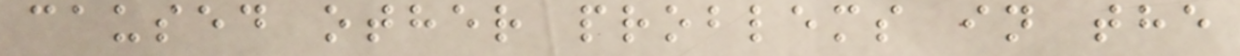caused other problems in the
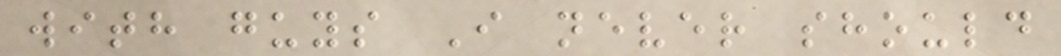with guys I never should
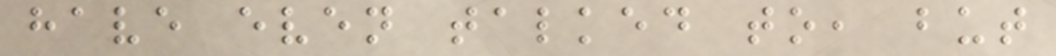have even talked to, but
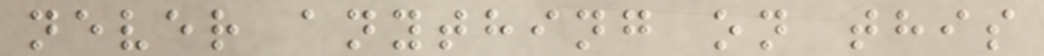never anything on this
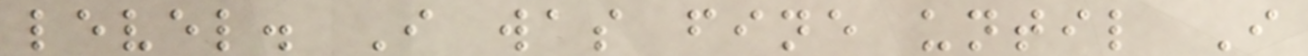level. I was fine until I
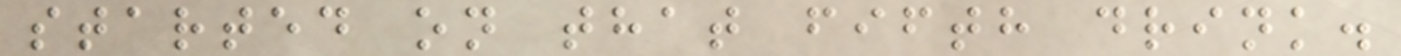started on that fifth drink.
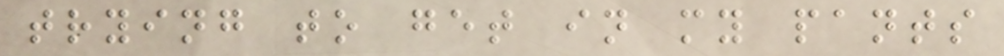trying to get in my pants
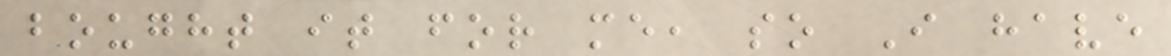bought it for me, so I have
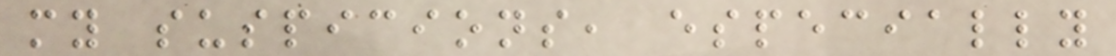my suspicions, especially
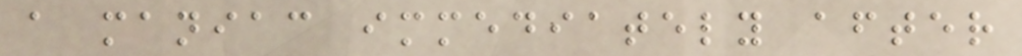a maniac immediately after
